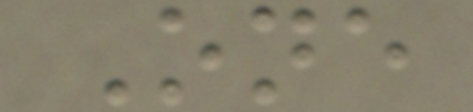One
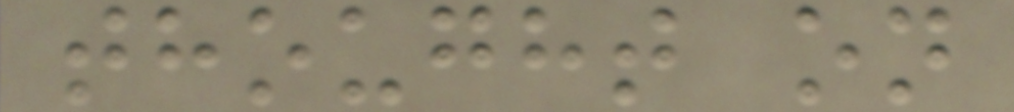thought on
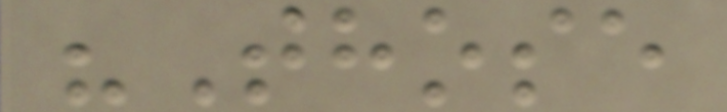"Those
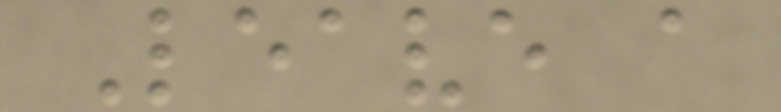Leave a
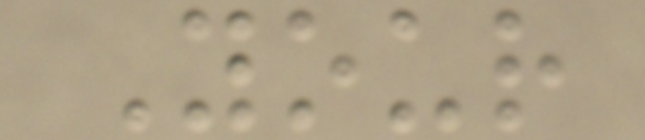Your
